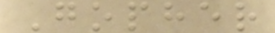Gopher
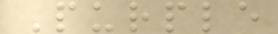Purple
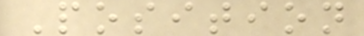Position
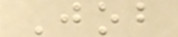Job
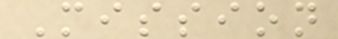Mission
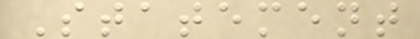Statement
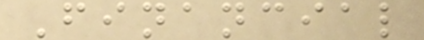Financial
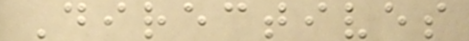Directives
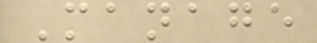Manage
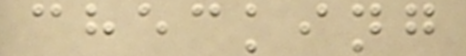checking
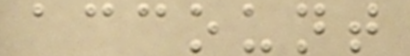account
